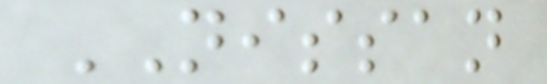NISSAN
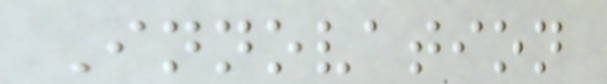Innovation
